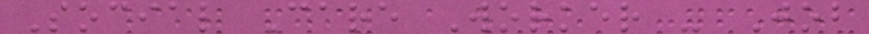Social Care Worker - Job
